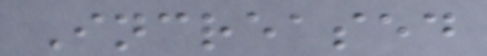Increased
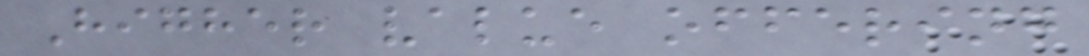Higher value offering
